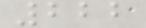222
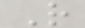R
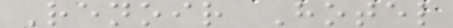Renoir Hotel
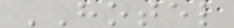HOTEL
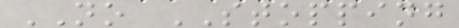NO STOPPING
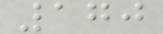170
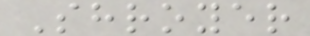Shroyer
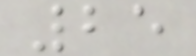25
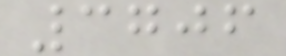3706
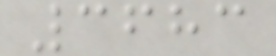3683
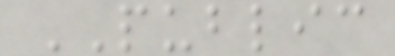PUBLIC
